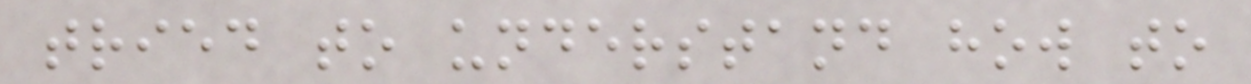tried to understand how to
